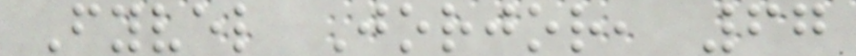Fyvel Jorjor, 67
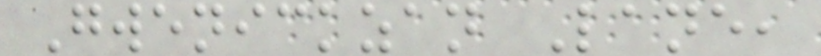Gwenickzan Lane,
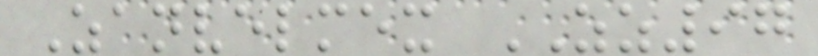Zanvelmex ZZ97
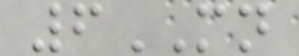6MN
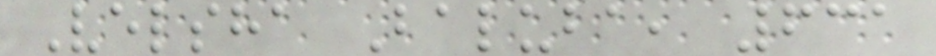Velsha Baluba, 631
